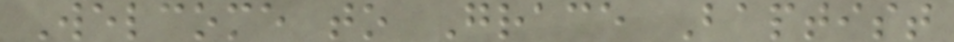Welcome to Grace Baptist
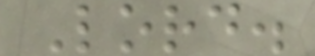Lord.
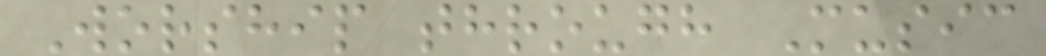Worship through Music
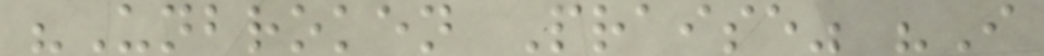"Unbroken Praise" "I
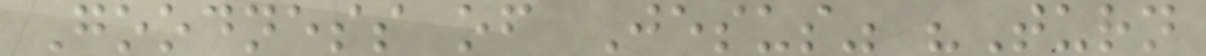Goodness of Jesus" "Turn
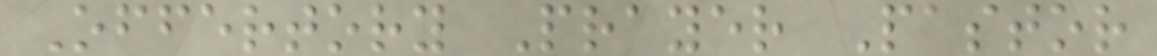Offertory Prayer Pastor
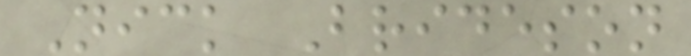Nick Brideson
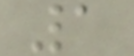1
